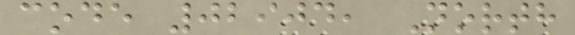code 02904, North
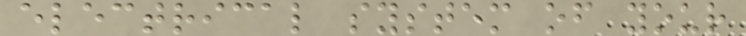electrical system of your
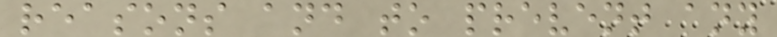reasons and to prevent any
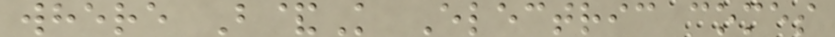where B&K Electric comes
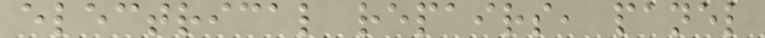electrical repairs, panel
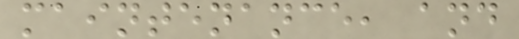maintenance, and
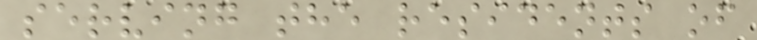serving the residents of
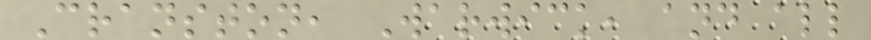Cranston, Warwick, and all
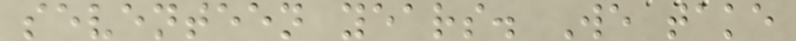seventeen years. We take
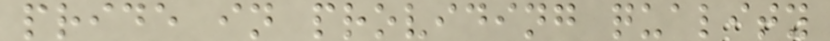pride in providing quality
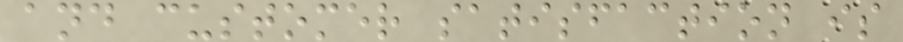and customer satisfaction is
